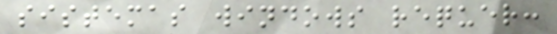sistemas windows requer:
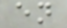en
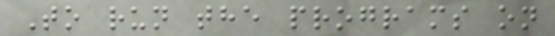To run the programs on
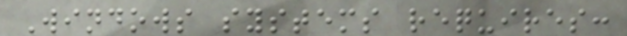Windows systems requires:
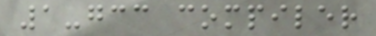1-gcc compiler
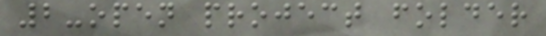2-open project folder
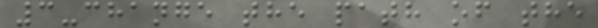3-change the path of the
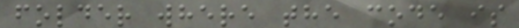folder where the code is
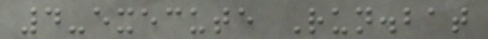4-execute Run.bat
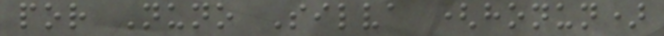por Nuno Silva (honun)
